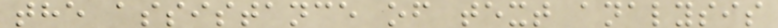the assistance of text analysis
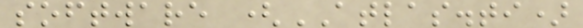software (ATLAS.ti)
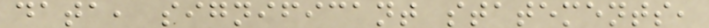data, significant statements,
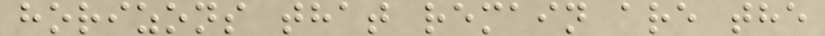horizons that remain are the
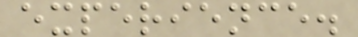experience.
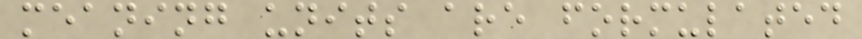meaning units are formulated
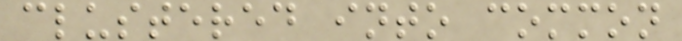clustered into common
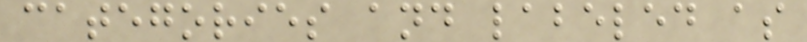categories and labeled as
